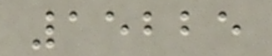15225
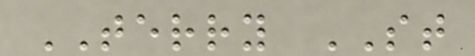TERRY ST
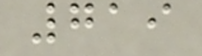719
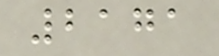2171
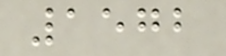1572
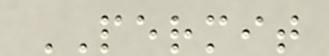PERMIT
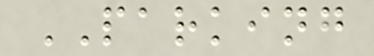PARKING
